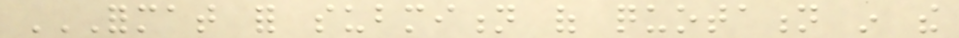FORMAT FOR SUBMITION OF QUOTATION IN THE
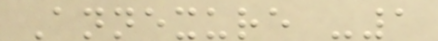Annexure -1
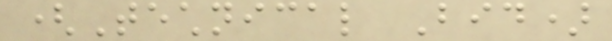(Technical Bid)
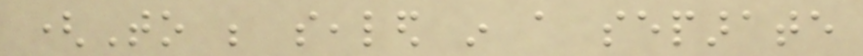(To be sealed in a separate
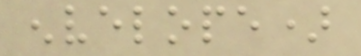envelope)
